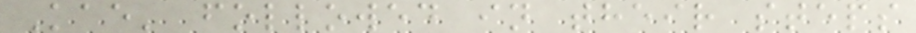Kae' followed in their steps
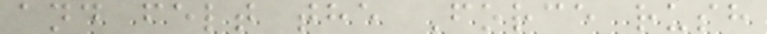and felt the Force rush
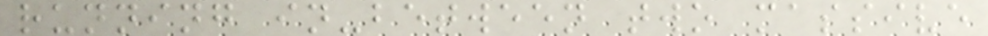running in-between two massive
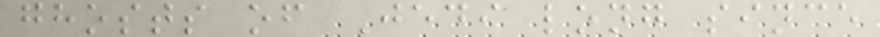ghosts of Jedi long since
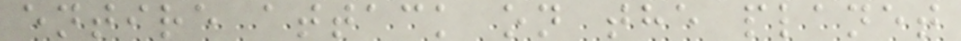entire attack on the planet
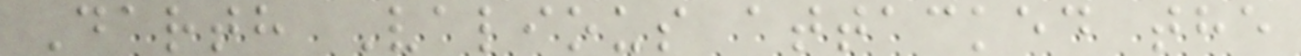Darth Valious attacked the
